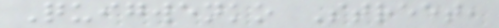Quigwenko Street,
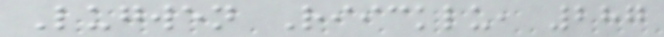Lugwen Riicklu, 287
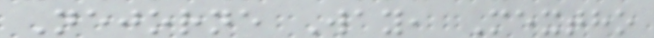Nejorne Way, Mextho
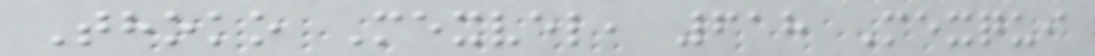Thoko Mexvel, 618 Mexqui
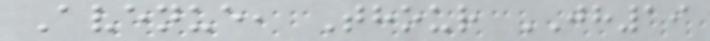Avenue, Thour JH19
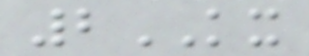2KX
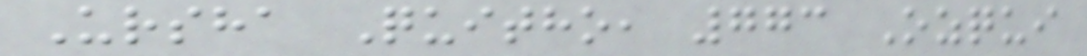Ursha Quitho, 773 Ozqui
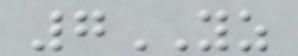7YZ
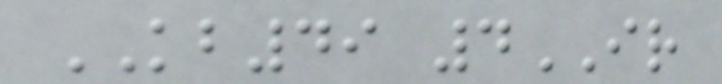KB49 4IR
